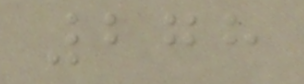278
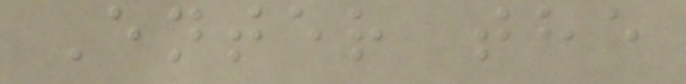Enter the
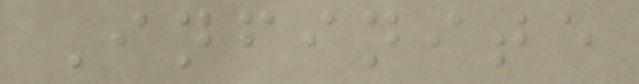Infinite
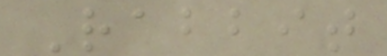Rabbit
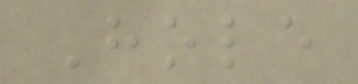Hole
